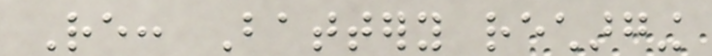Re: Battery recharging
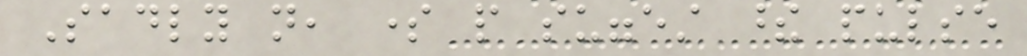Sadly not, some people suggest these pulse
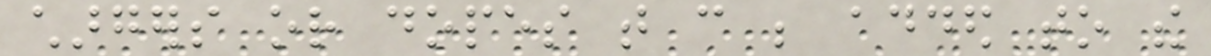chargers or dopes that can be added to the
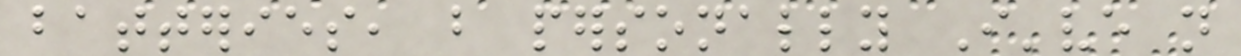batteries, but personally I've not
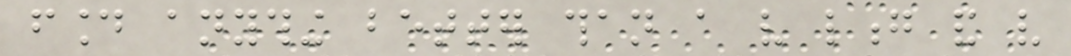found anything better than a very long and very
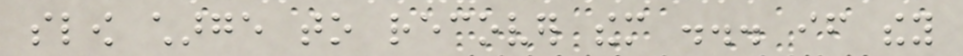slow charge to recover them ... if they
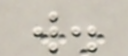will.
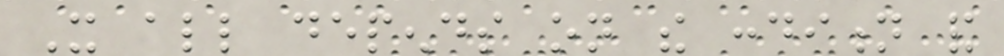It all depends on the condition and
